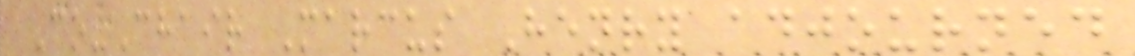Co-Chair Marcus Henry adjourned
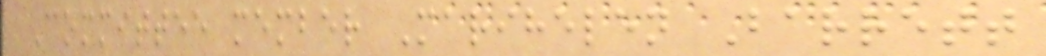Committee member Marihelen Barrett
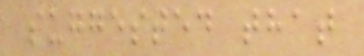suggested that
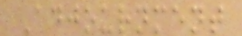Adjournment
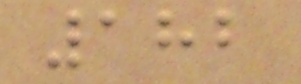182
